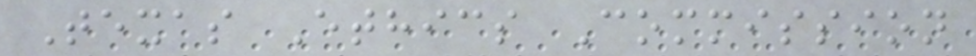Texas Ethics Commission
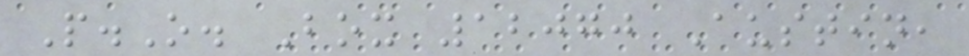P.O. Box 12070 Austin,
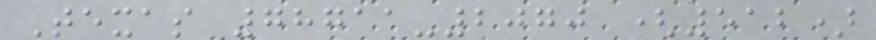Texas 78711-2070 (512)
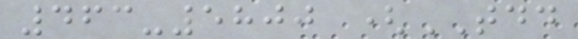463-5800 (TDD
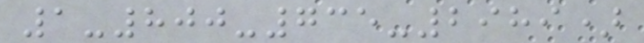1-800-735-2989)
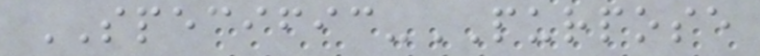SPECIFIC-PURPOSE
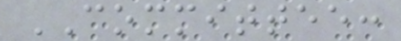COMMITTEE:
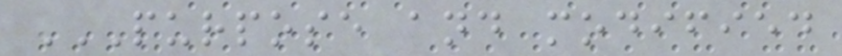PURPOSE AND MODIFIED
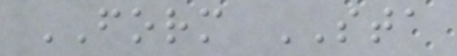FORM STA
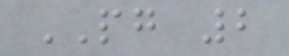PG 2
